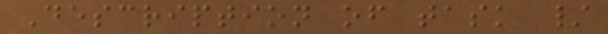Description of task /
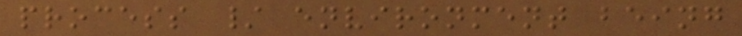process / environment being
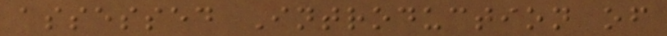assessed Introduction of
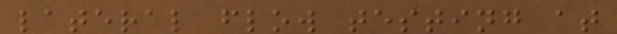lateral flow testing at
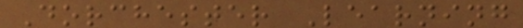Dorchester Learning
